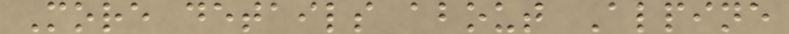More details about Alpine
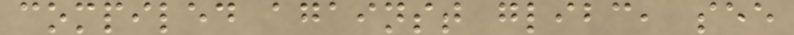compiled against glibc, see
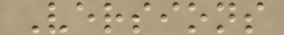Versions
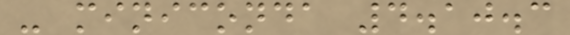- miniconda 4.10.3
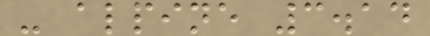- alpine 3.14
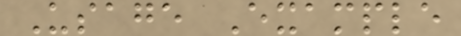Usage Example
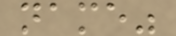name"
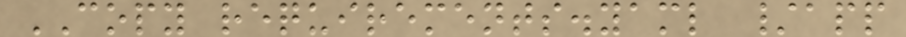COPY requirements.yaml /app
